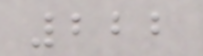222
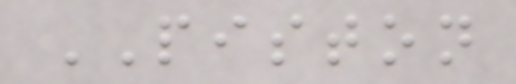PISTON
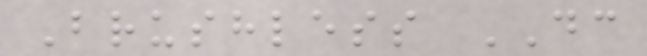Brushless DC
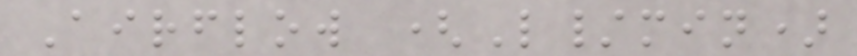Airflow (L/min)
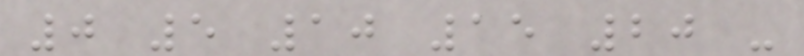0 5 10 15 20 -
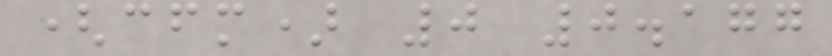(cfm) 0 0.177
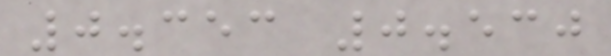0.353 0.530
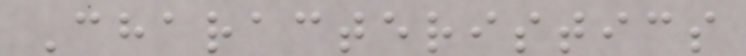Characteristics
